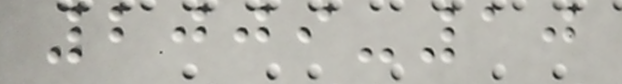2009-10
